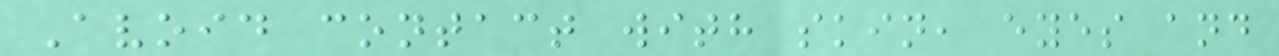Avoid contact with skin, eyes and
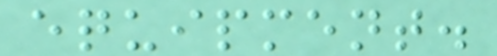equipment.
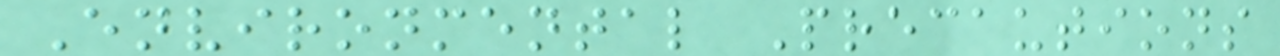Environmental Precautions
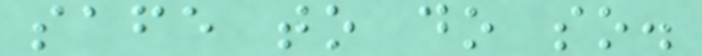safe to do so.
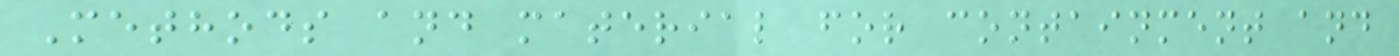Methods and material for containment and
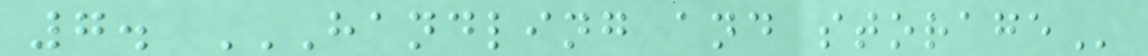7. HANDLING AND STORAGE
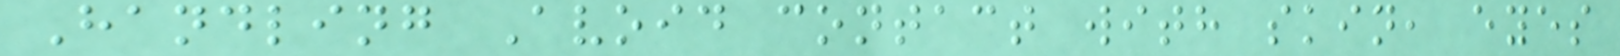Handling Avoid contact with skin, eyes
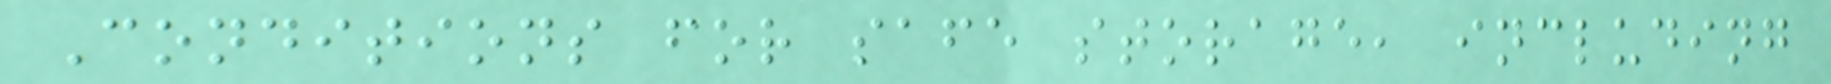Conditions for safe storage, including
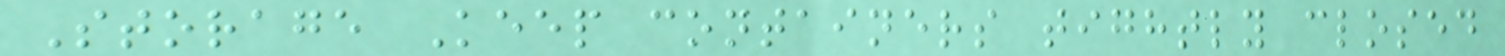Storage Keep containers tightly closed
